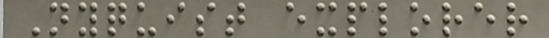Nyquist explorer
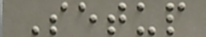Setup
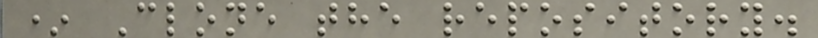* Clone the repository.
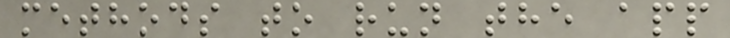methods to run the app
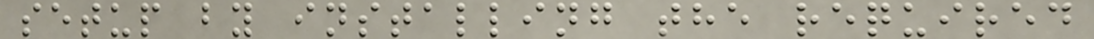setup by installing the required
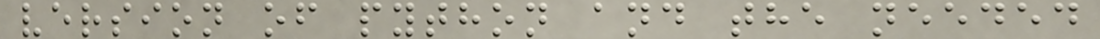version of python and the needed
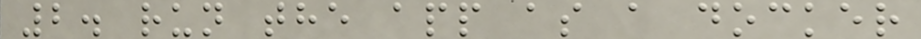2. run the app as a docker
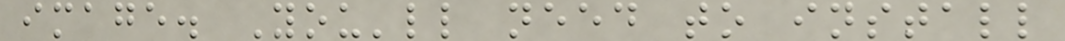image. You'll need to install
